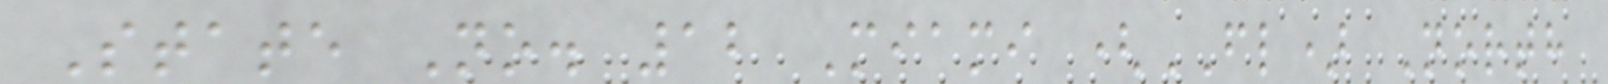State No. 12 Miami (FL) North
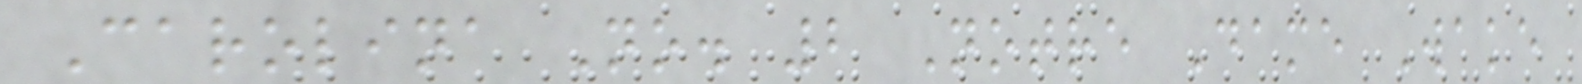Carolina No. 2 Notre Dame Wake
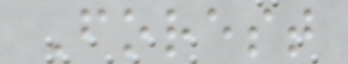Forest
